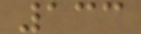133
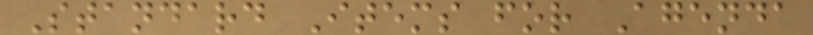Standard Items for Agenda
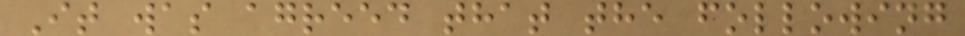It was agreed that the following
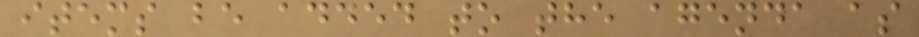items be added to the agenda as
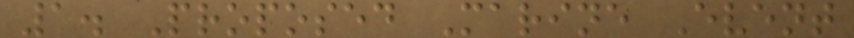1. Proposed Marine Event
